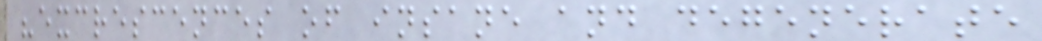"excrescences of insane and degenerate
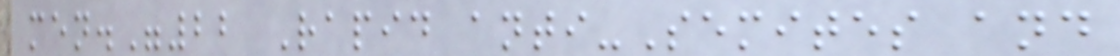men."22 Rapid anti-Semites and
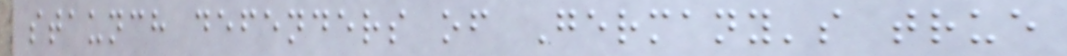staunch defenders of Germany's true
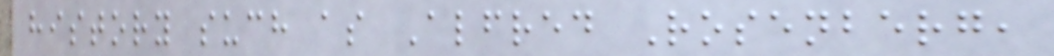history such as Alfred Rosenberg,
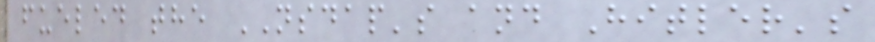fueled the NSDAP's and Hitler's
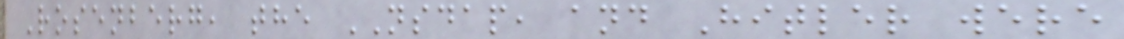Rosenberg, the NSDAP, and Hitler were
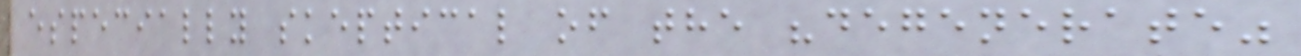especially skeptical of the "degenerate"
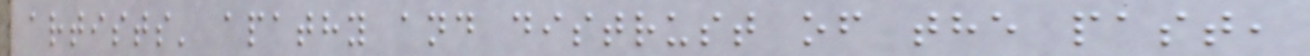artists' apathy and distrust of the past,
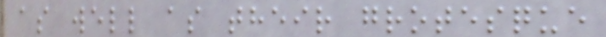as well as their grotesque
